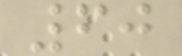60
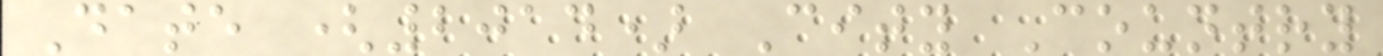Date (2014) City Country
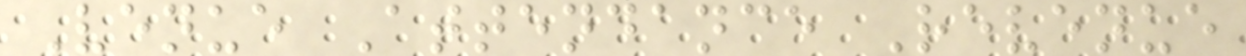Venue Attendance Revenue
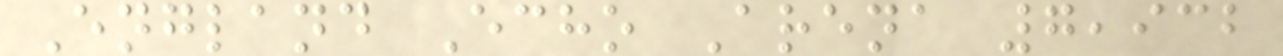England Echo Arena 7,932
